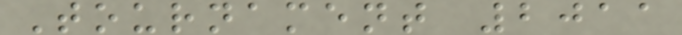Tournament 2011
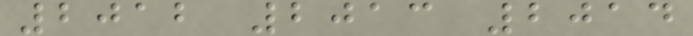2012 2013 2014
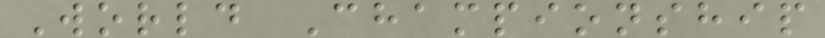World Championship
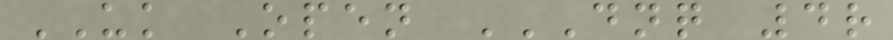UK Open DNQ 4R
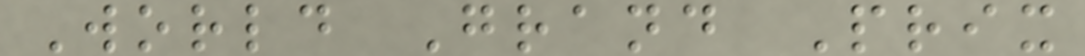World Grand Prix
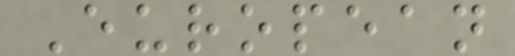European
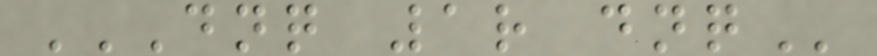DNQ 1R DNQ
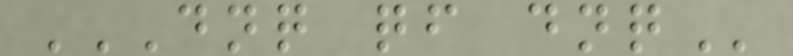DNQ QF DNQ
